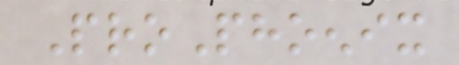ProPhoenix
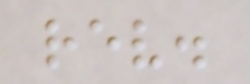rev.
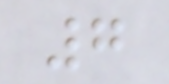7
